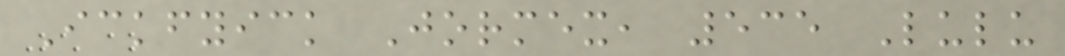Ickfyick Jormex, 535 Lulu
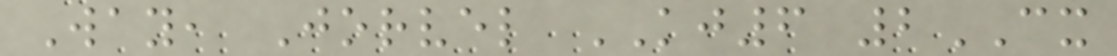Way, Jorvel KJ6 2CX
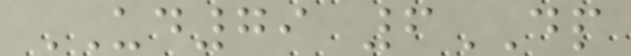UD79 6DP
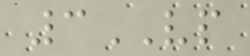3VP
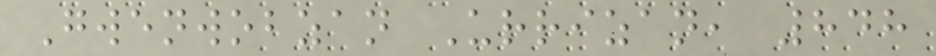Gwenwobzan Urrizan, 848
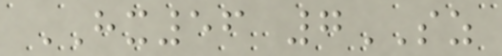HX56 7SZ
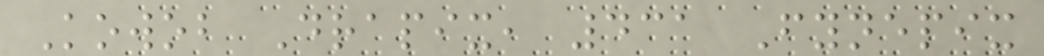Kowob Drapix, 431 Fynepix
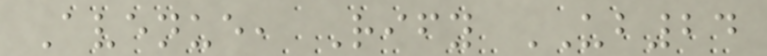Avenue, Rify UB24
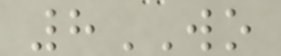8WO
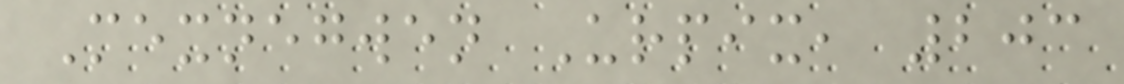Mexnegwen Urpix, 203
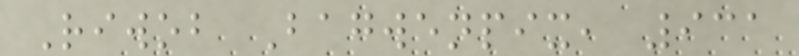Riwob Bagwenpix, 931
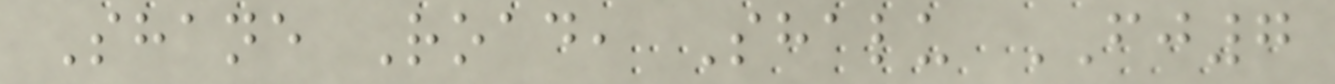Shane Road, Shalu FJ7
